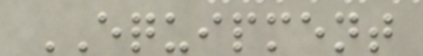EQUIPMENT
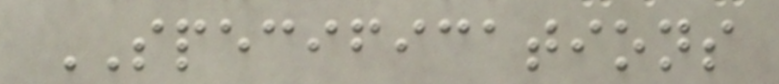SPECIFICATIONS
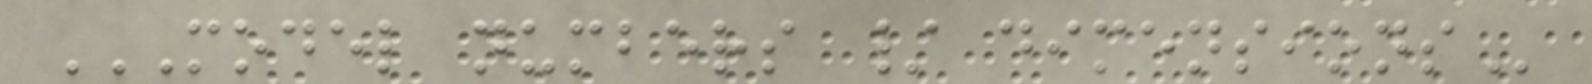MODEL NUMBERS / DIMENSIONS
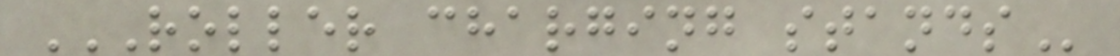ROLLER CHARGING STANDS
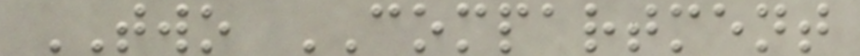TWO COMPARTMENT
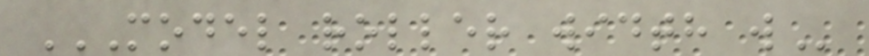MODEL ROLLER WIDTH W
